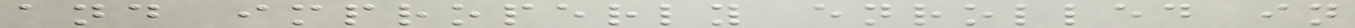and improperly enrolled in
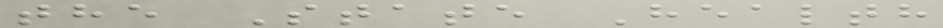the State Health
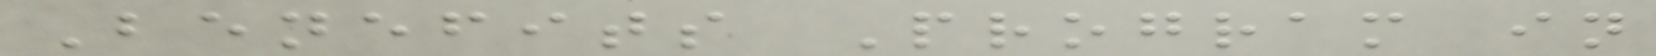Benefits Program in
